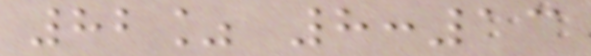82% 8:13
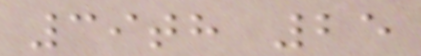39th 25
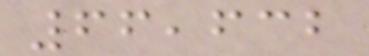66,632
